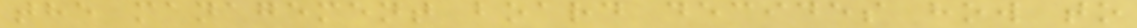the management board decides how to
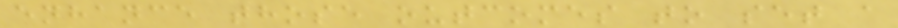enhance those outcomes to set a
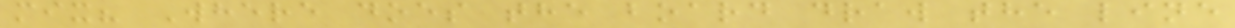mix? Where does the board draw the line
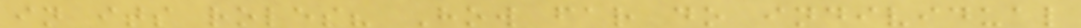in its roles? How far do individual
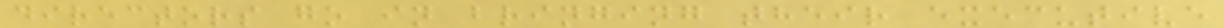directors go in bringing their executive
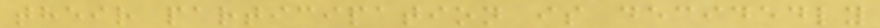their participation is decidedly
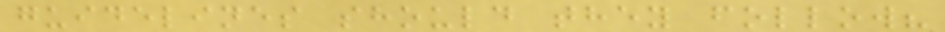guidelines should they follow?
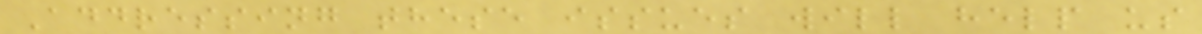Addressing these issues will help us
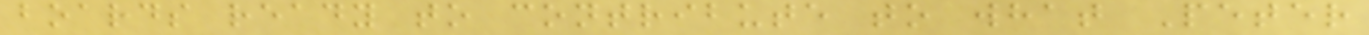boards ready to contribute to what Peter
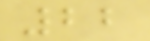22
